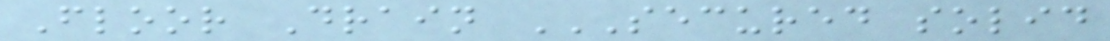Floor Drain SECURED SOLID
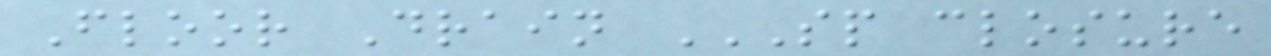Floor Drain SP CLOSURE
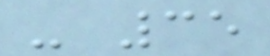- 35
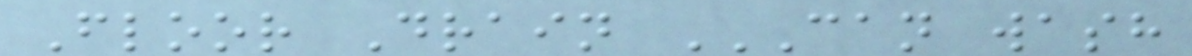Floor Drain CAN WASH
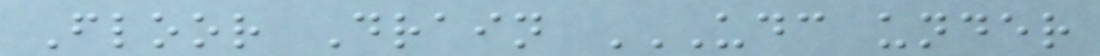Floor Drain UDC UNDER
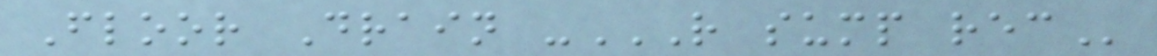Floor Drain -R SUMP REC
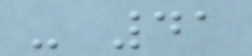- 41
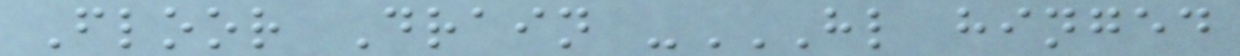Floor Drain -HL HINGED
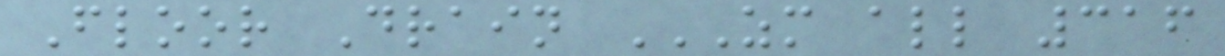Floor Drain ZM ALL 316
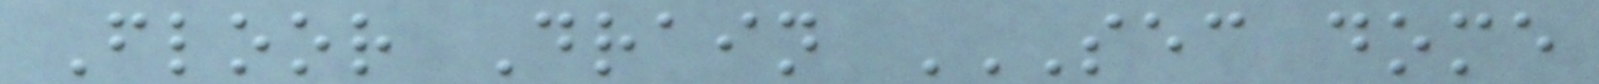Floor Drain SEC DOME
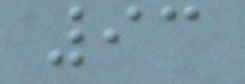93
